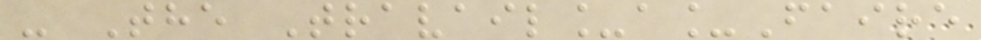- The Travail_a_Faire
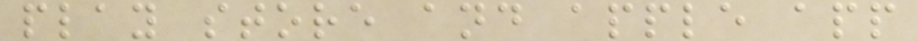play store and apple app
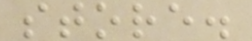store.
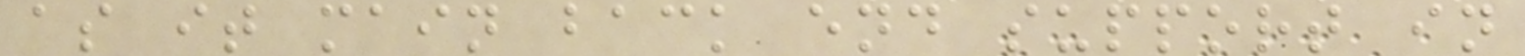as it main back end support in
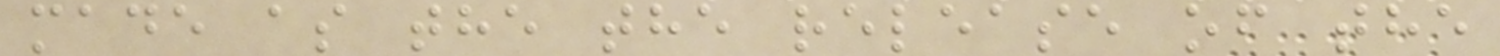made as the the release of the
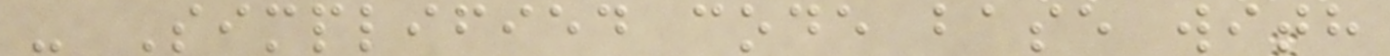- Simplified code base with
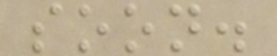soon.
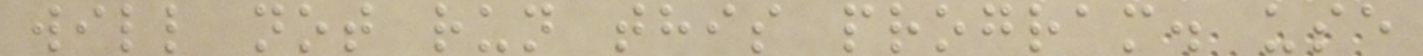will not run this program. use
